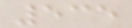535
